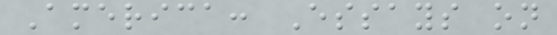America: Essays on
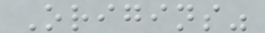Origins"
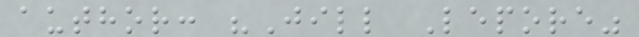author: "Jill Lepore"
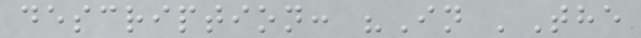description: "In 'The
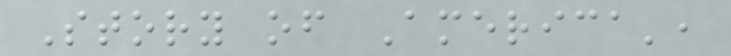Story of America',
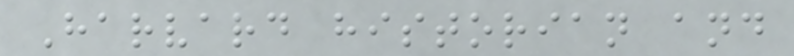Harvard historian and
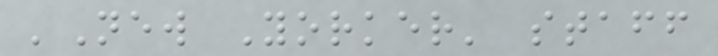'New Yorker' staff
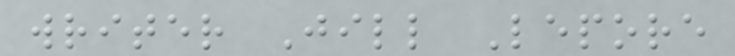writer Jill Lepore
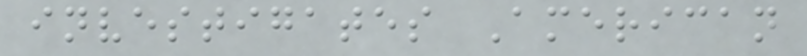investigates American
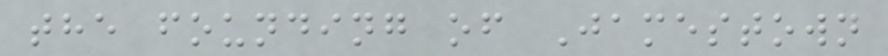the founding of Jamestown
